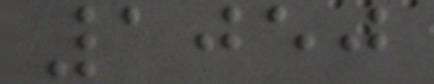1050
